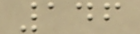146
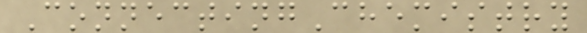ConnectingChemistry
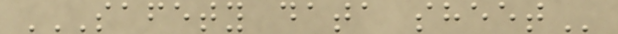SAFETY DATA SHEET
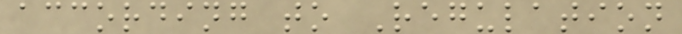according to Regulation
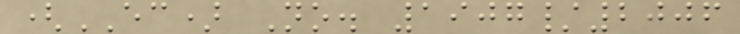(EC) No. 1907/2006
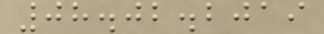08.02.2019
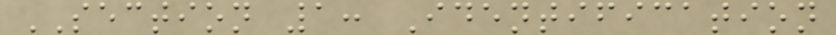SECTION 1: Identification
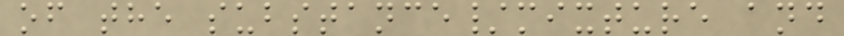of the substance/mixture and
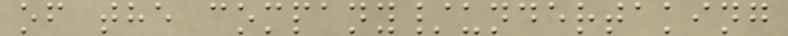of the company/undertaking
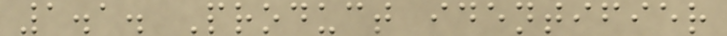1.1. Product identifier
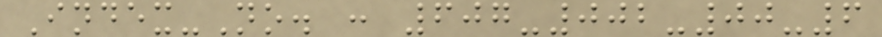Index-No. : 607-002-00-6
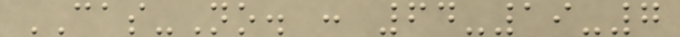CAS-No. : 64-19-7
